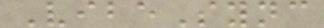VibeSync
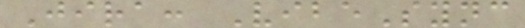Jira: VibeSync
